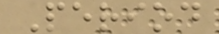Period
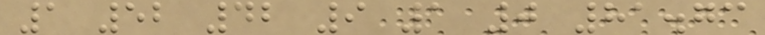1 52 42 9 1 0 81.73
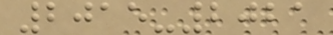2015-2021
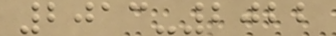2013-2022
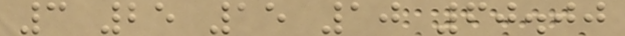3 25 15 10 60.00
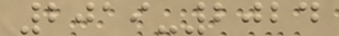2019-2024
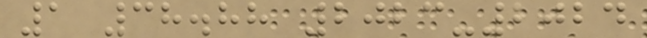1 38.88 2023-2024
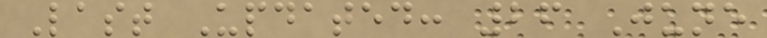Last Updated: 26 June
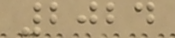2024
